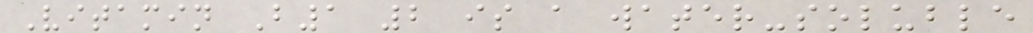Vitamin B1 2 is a water-soluble
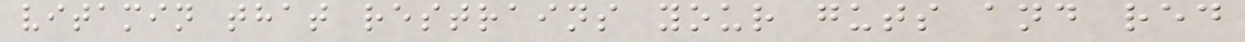vitamin that restrains your guts and red
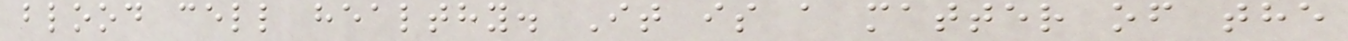blood cell healthy. It is a matter of the
